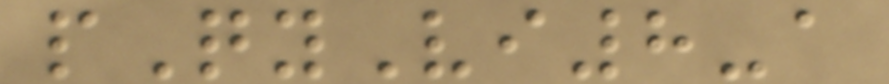pQyVi8-a
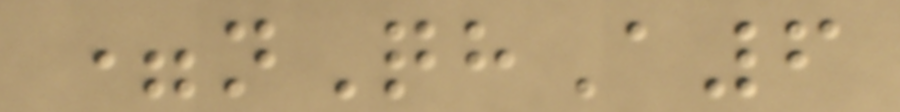=nQhA6
